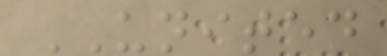UNITED
